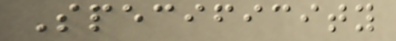Specificity
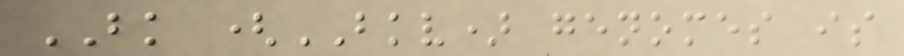BK (BKV) genomes is
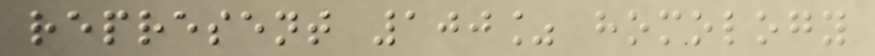represent 100% homology
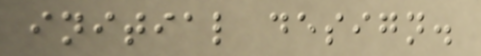initial design.
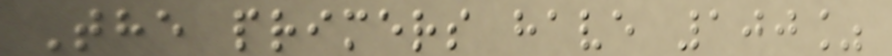The primers have 100%
